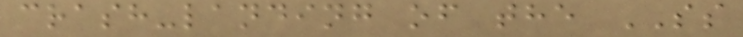crash-landing of the SS
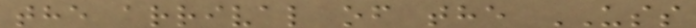the arrival of the USS
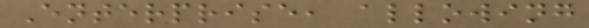Enterprise, allowing
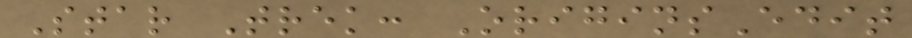Star Trek: OriginsEdit
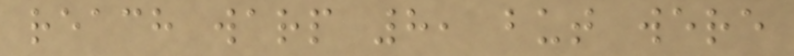reach warp 8, but were
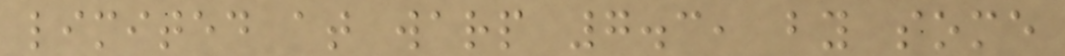limited at warp 7.3, by some
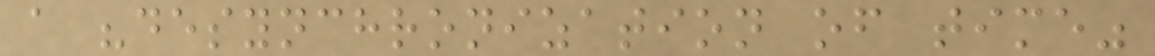a "desynchronization of time"
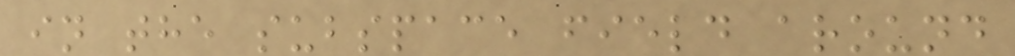in the subspace field around
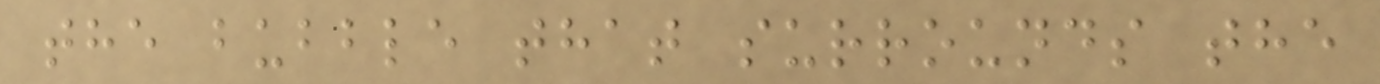the bubble that surrounds the
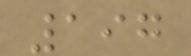197
